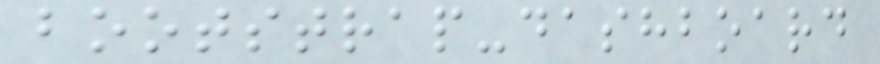bootstrap-dashboard
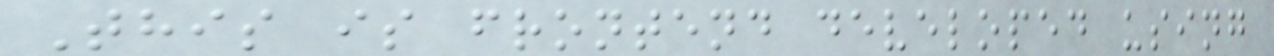This is frontend developed using
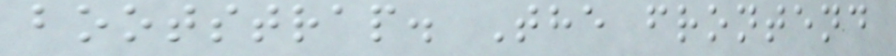bootstrap. The frontend
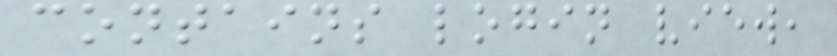contains login view,
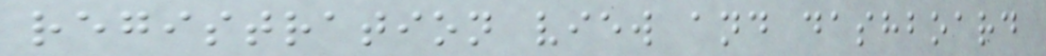registration view and dashboard
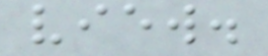view.
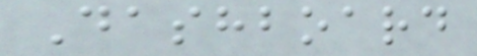Dashboard
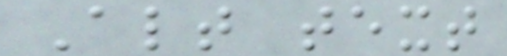Alt text
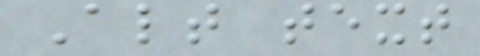Alt text
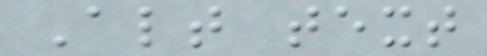Alt text
